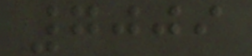7009
